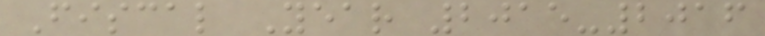Fiscal Year 2015-2016
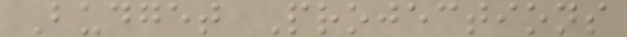Budget Projections
